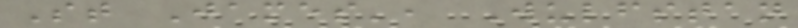St James', Wulfstan
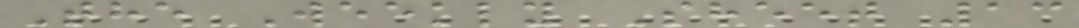The Weekly Sheet 13
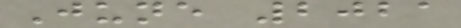June 2021
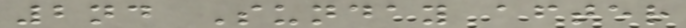2nd Sunday after
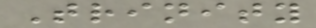Trinity
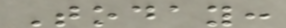Today:
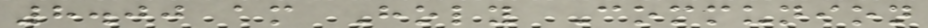8.00 am Holy Communion
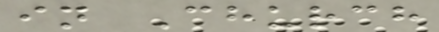in Church
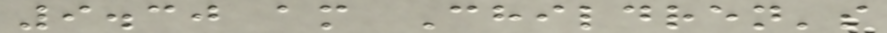9.30 am Children's
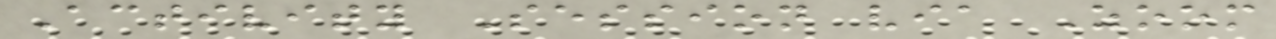Activity Session via Zoom
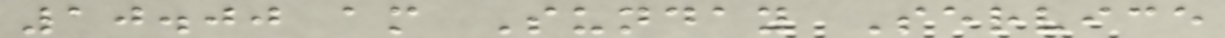10.00 am Sunday Service
